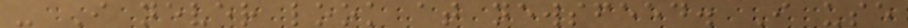- I never look at newsfeed. I use
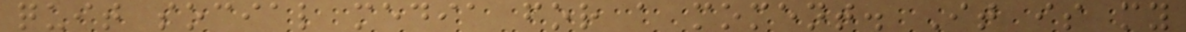quit social media for a moment. It is my
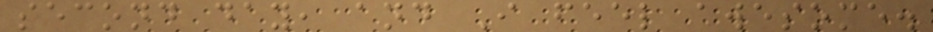second day, and I feel awesome.
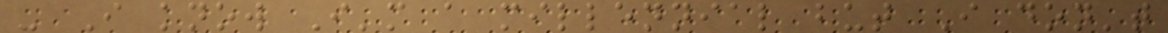- I know I'm a millennial but I don't
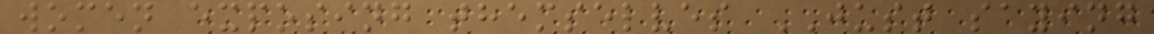women exposing themselves JUST saying
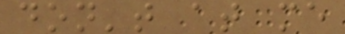don't at me
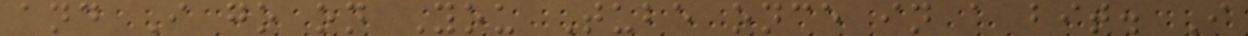and I go on You Tube once in a bit. I
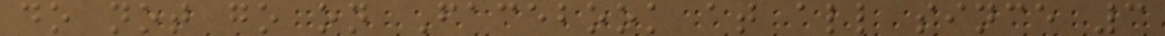do not go on Facebook at all since 3
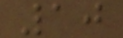10
